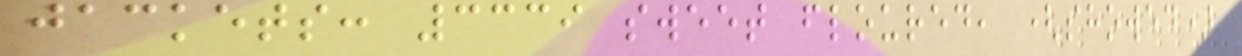jackets: 3339 sweet floured, (showed)
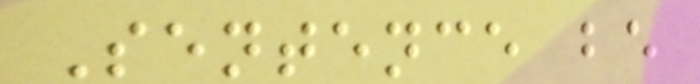Sentence be
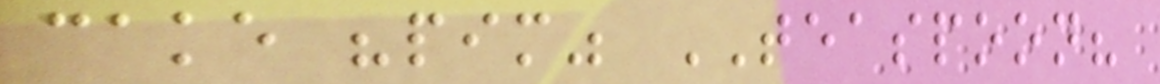cake "pim" TEASPOON?
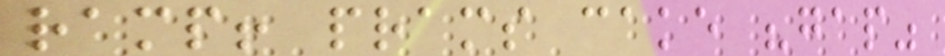ramp! prams cake "gap"
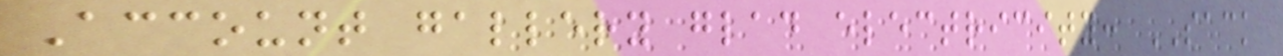Account gallery glad electricity: SACK
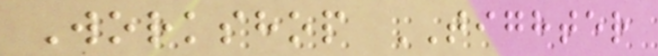Workshop TIGHTER
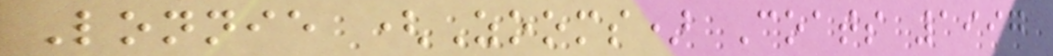Lonnie (Zooms) Coats 1997
